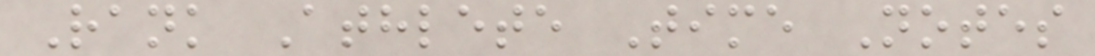Rank Athlete Time Notes
